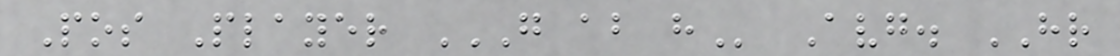Pos Player G AB H Avg. HR
